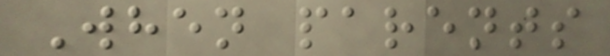When parents
